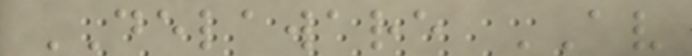DELAWARE AV
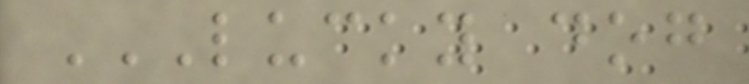LUCKY DOG
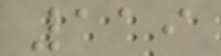119
